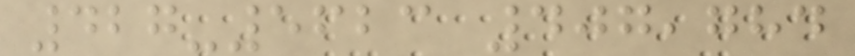427-5623 407,784
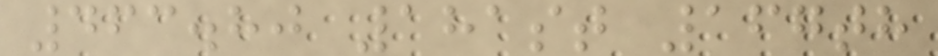463.80 181st 167th
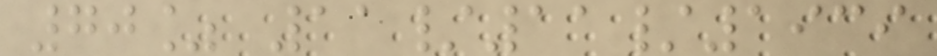70% 11/11/1939
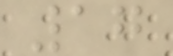17
